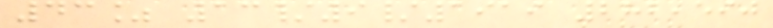43% 13/9/1919 282,590
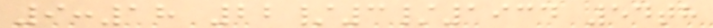9:18 22/3/1934 54th
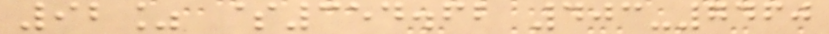92% $354.62 403-7460
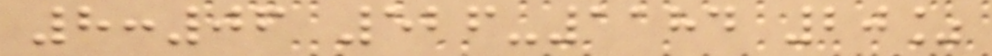8:06 526-1184 20%
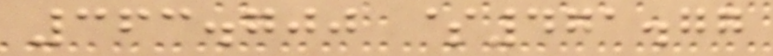363.700 $471.77
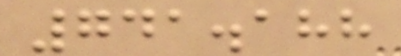741.188
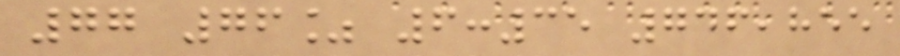77 76% 6:35 746,855
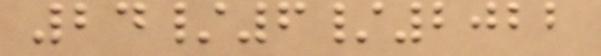24/6/2022
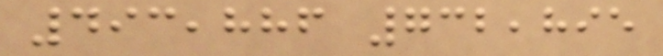493,886 732,895
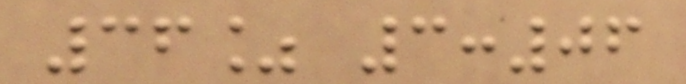36% 3:06
